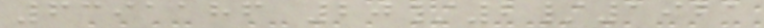6391186 20/2/1921
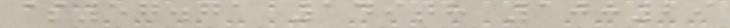$57.71 149th 10:29
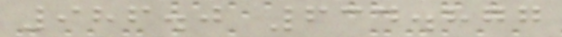986.0 634.877
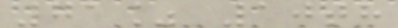71% 10th
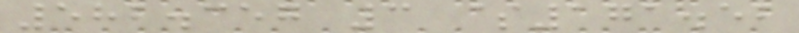582.357 3 $171.52
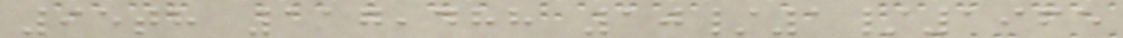95th 117,488 10/1/1965
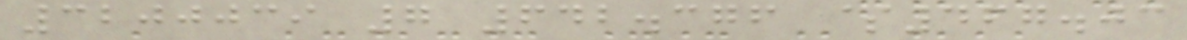3200039 7 642.376 $467.03
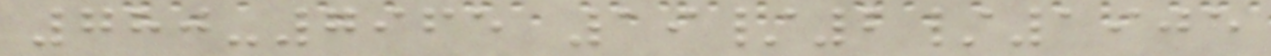780-7965 19/2/1905
